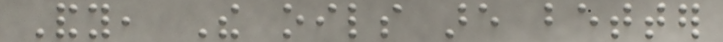Andy, The oils are better
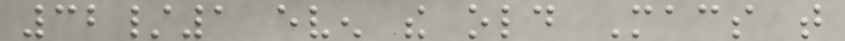32/1 even the old Macs that
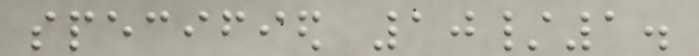specified 10/1.
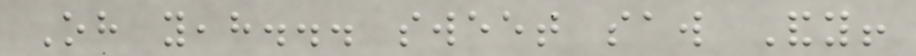Oh yeah... sweet saw Andy!
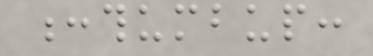:thumbup:
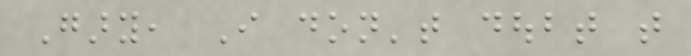Gary, I don't doubt that
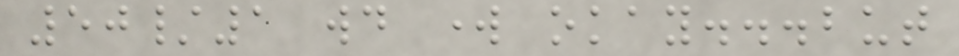50/1 would work okay...but
